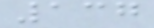137
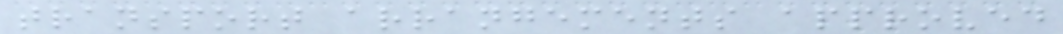transport arrangements approved
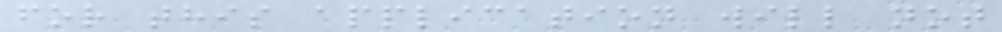for this application will not
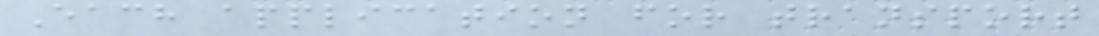Each application for transport
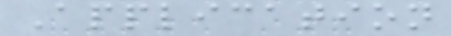Application
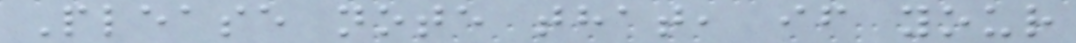Please note that, if your
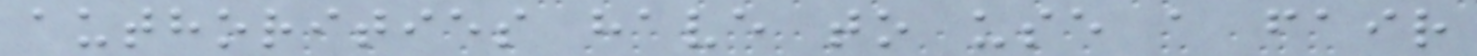authorities have to use a fair
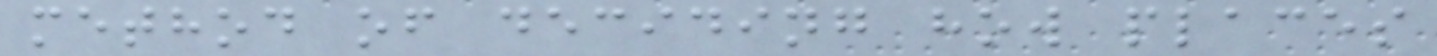method of deciding how places
